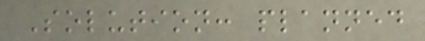Solution: planned
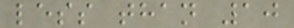less than 10
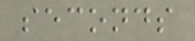seconds
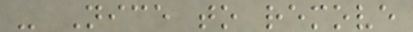- Nice to remove
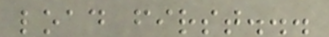load first...
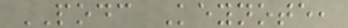PODC Keynote,
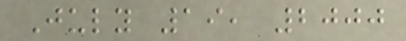July 19, 2000
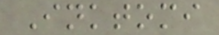Inktomi
